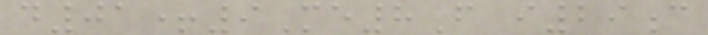d01+9Me8F i29c
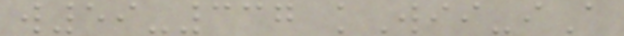w59-337 kWii-iA
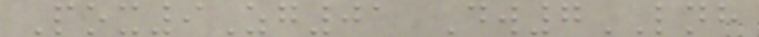Pox9Zg01 Dw7LNH
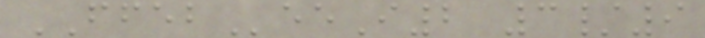FFEBeeI2 3/9
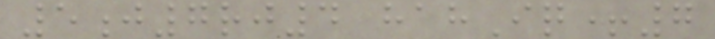5j7rj4 hahIq+7
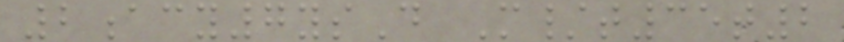2acy7ysD M/t35t2
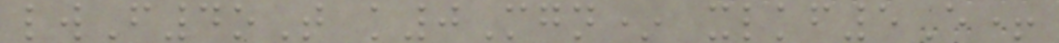lwF4oT k0Mgn* xlkf5E+
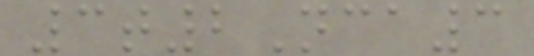3t2Nca3
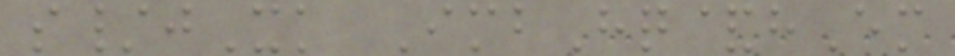s/jXk ImbHq&hEm
